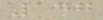147
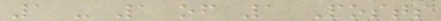1 - 1 of 1 Posts
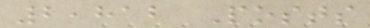2,812 Posts
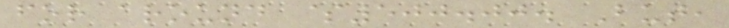for around $500.00. But,
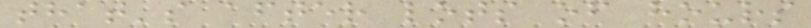that's after lots of hours
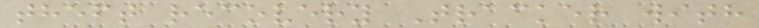theft recovery Tracker with
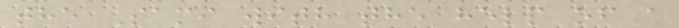the Sami with the help of a
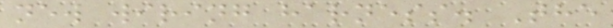new wiring harness. The
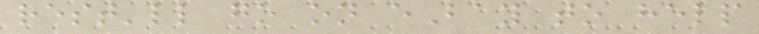rest'll go on eBay to help
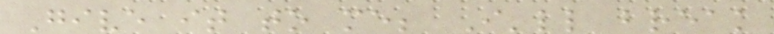Give it to me; I'll break
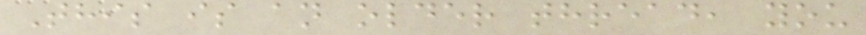This is an older thread, you
